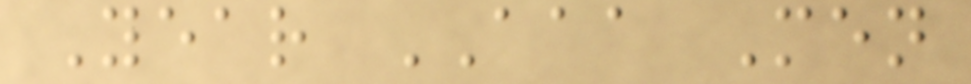Year AAA Men
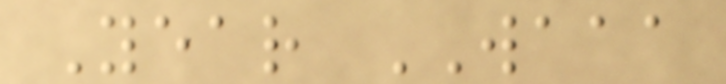Year WAAA
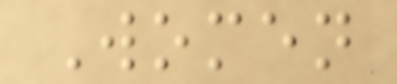Women
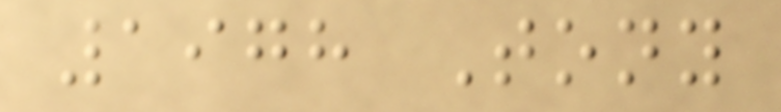1978 Tony
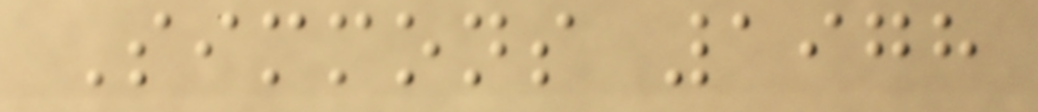Simmons 1978
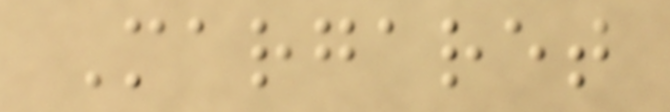Margaret
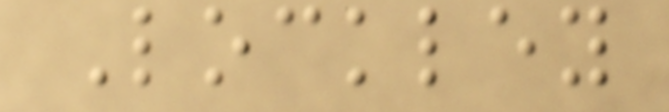Lockley
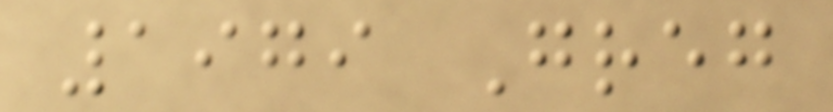1979 Greg
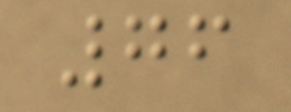76
